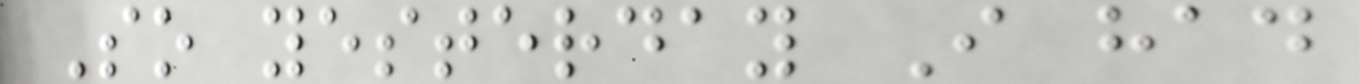So yesterday I had
